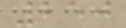250
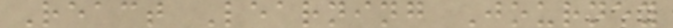React Learning Journey
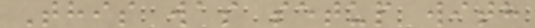This was setup with
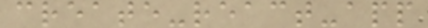create-react-app
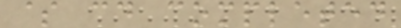$ cd completed
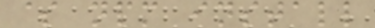$ npm install
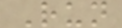Run
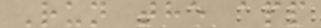Run the app
